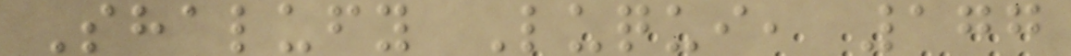Shalufy Luqui, 177
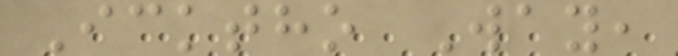Icktho Way,
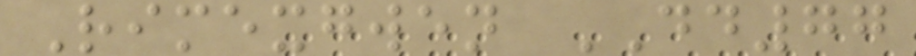Rimexgwen DD77
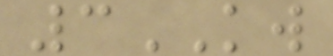3KW
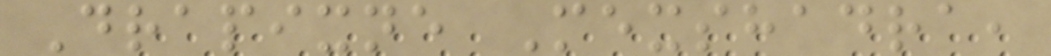Drapixne Mexshadra,
